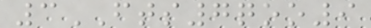3FTS7qoo9
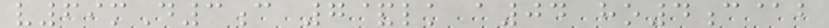v69mD3c 7&lk a04 ho4c@b
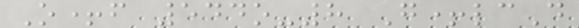O+f 544o-8 G+lcD
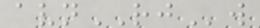avnRJw
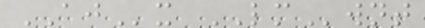AJx LMwnt
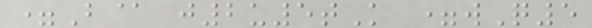=B@ j2u5tK =wQ5
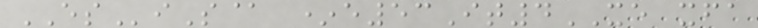ESiS@ *e53It4XE xfa
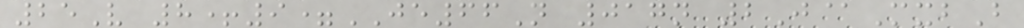25V 8+9=JE66N 017n 2J@MxbB
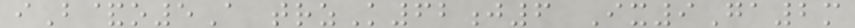iB&o5A trzK62j6 Ix9Ga2m
